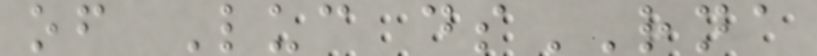of Luc dsRNA
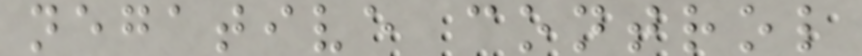negative control
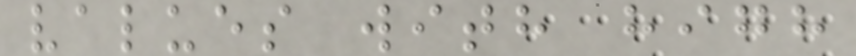values with high
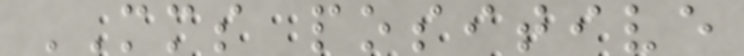MMS positive
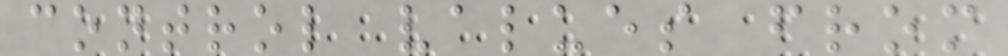control values from
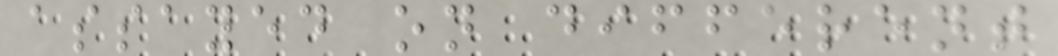assayed on different
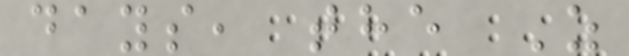days, the Z
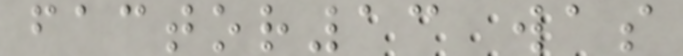factor13 was
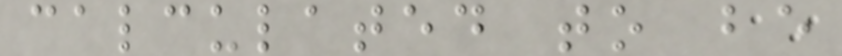calculated to be
